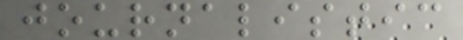journalistic
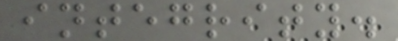integrity.
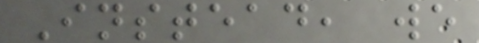Instead, we
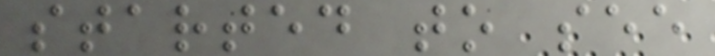started to see
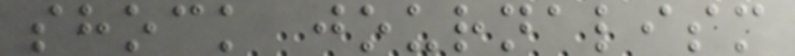shock journalism
